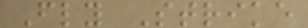Fly Strike
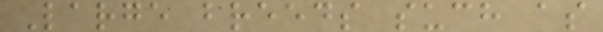Large breeds such as
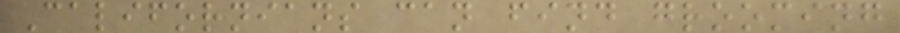Californians can find grooming
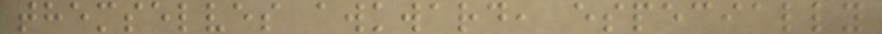themselves awkward, especially
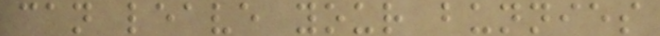can leave your bunnies
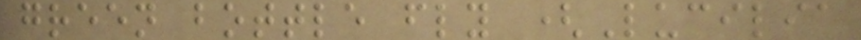green bottle fly (Lucilia
